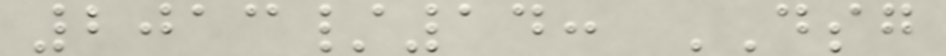2013/14: DSG
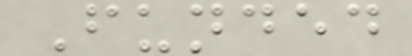Funded
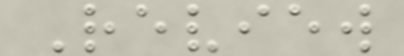Review
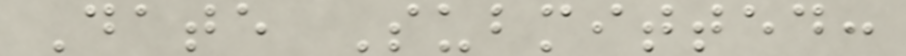Date Submitted:
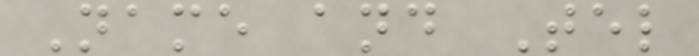Name and Tel
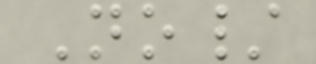No/
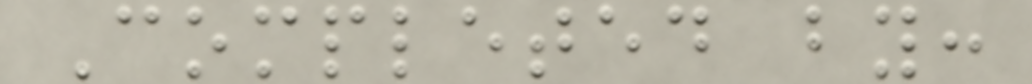Completed by:
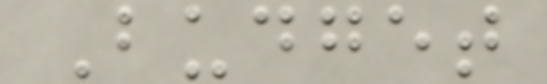Budget
